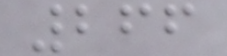266
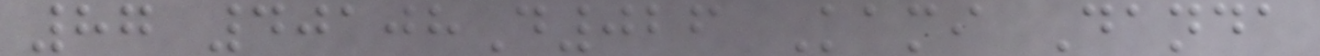87 40108D026 Kami Danda
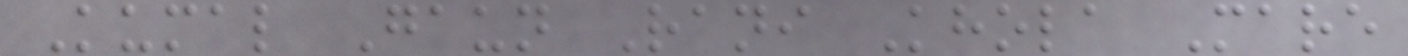Kumal Gaun Rani Khola Mare
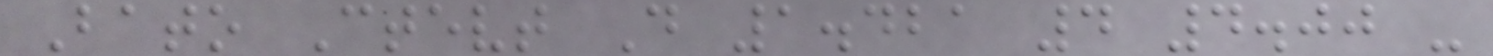Bato Ctevt D 1.421 4 4.00 -
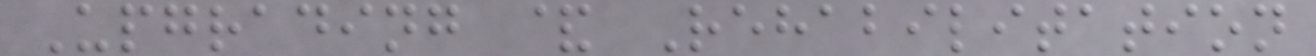Upgrading & Rehabilitation
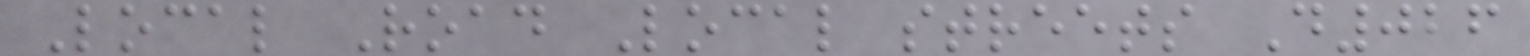Local Road Local streets D026
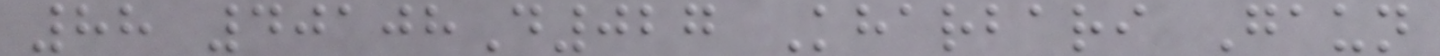88 40108D027 Kharbari Gaun
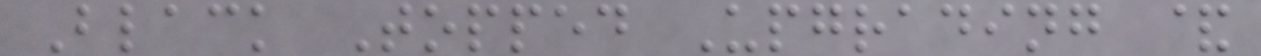Black Topped Upgrading &
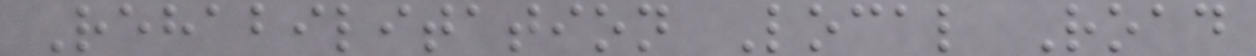Rehabilitation Local Road
